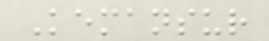Kemansur
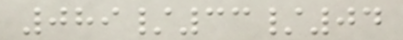089/33/04
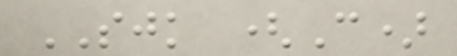SJK (C)
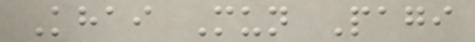Khai Mun Pagi
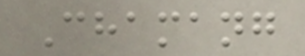Chamang
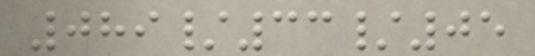089/33/05
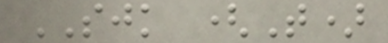SJK (T)
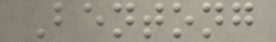Bentong
